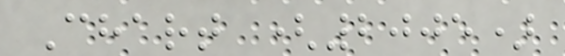Chart (2005)
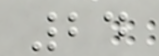24
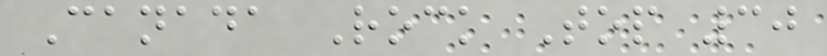Canada Rock Top 30
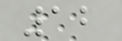12
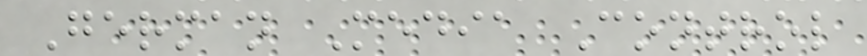German Media Control
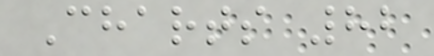Charts 82
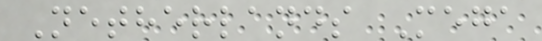Netherlands Mega
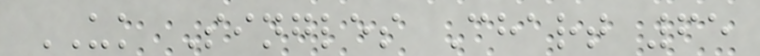UK Singles Chart 65
